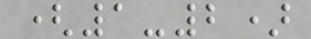(1-2)
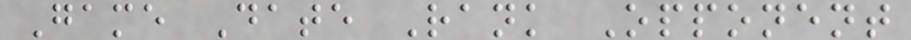Game Date Rank Opponent
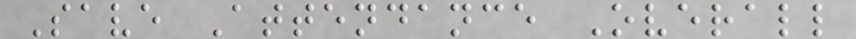Save Attendance Overall
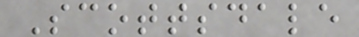Scottsdale
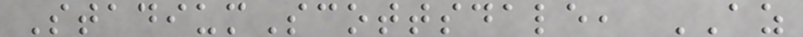StadiumScottsdale, AZ
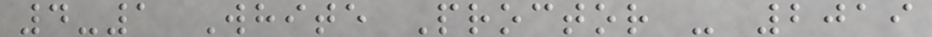4-1 White Proctor - 2019
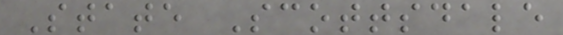State Scottsdale
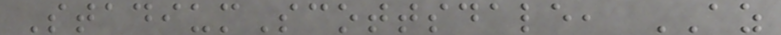StadiumScottsdale, AZ
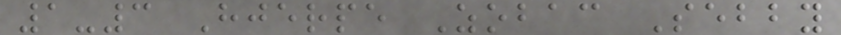1-3 Hjerpe Zobac Sebby
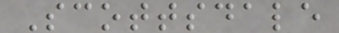Scottsdale
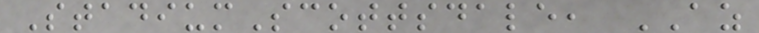StadiumScottsdale, AZ
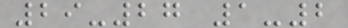29-27 1-2
